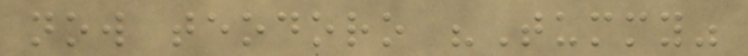now teodoro "Tummy"
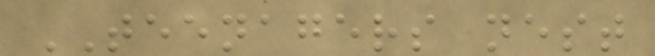TEENAGERS nest
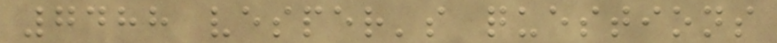7488 vesper's questions
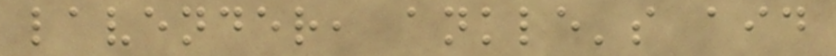lavender, ankle's aid
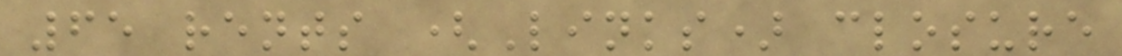65 rents (Links) closure
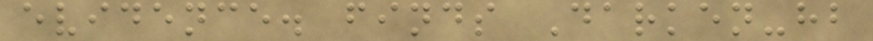evidence. finds Darken-hb
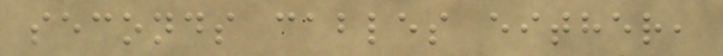seconds cables either,
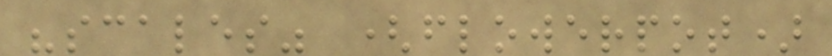"scales" (flowerpot)
